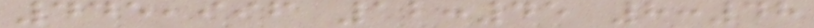445,996 12:45 8:48
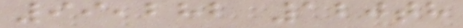99,282 120th
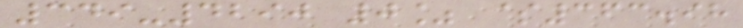349-4290 0% $363.98
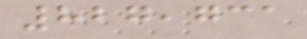827,731
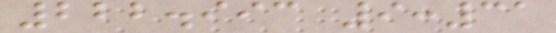222.993 9:31
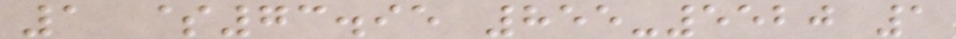1 $73.95 855-5520 1
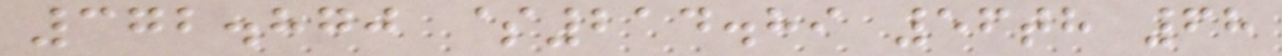372.870 $214.89 56th 68
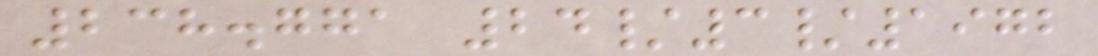238.771 24/3/1972
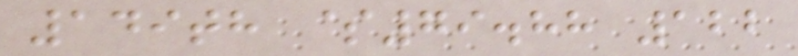149th $79.88 122
